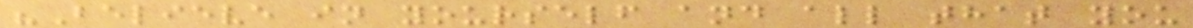"Believe in yourself and all that you
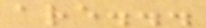are...
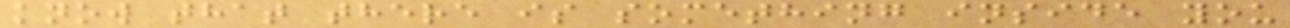know that there is something inside you
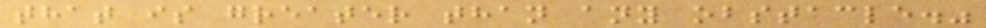that is greater than any obstacle."
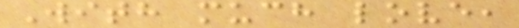With much love,
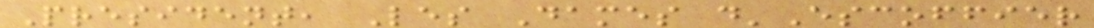President, Les Dames d'Escoffier
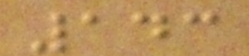143
